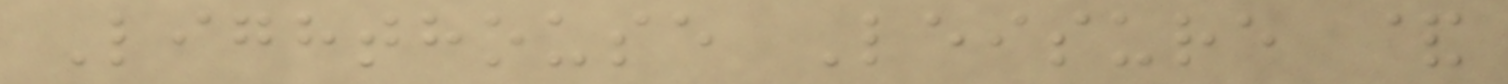Lighthouse Leisure &
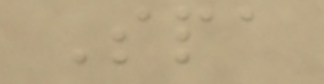Spa
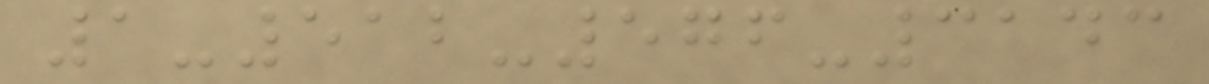1-512-576-3143
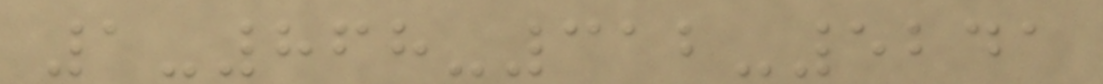1-868-312-5241
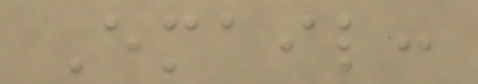Email:
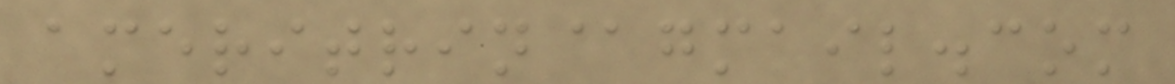ameritrin@gmail.com
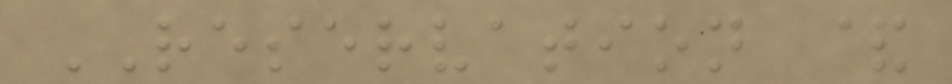RESERVATION &
